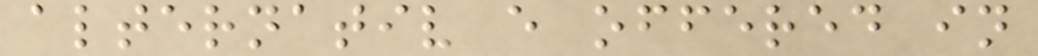alternativ e offered in
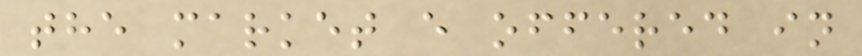the market e offered in
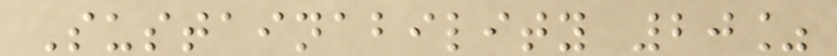Sustainability 20%
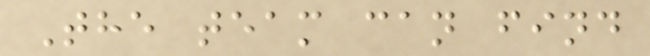The team can find
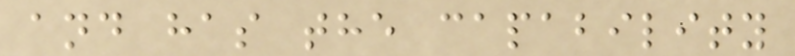and has the capability
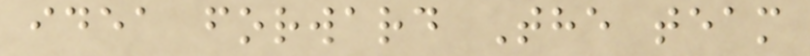idea forward The team
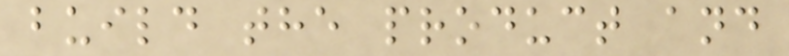build the product and
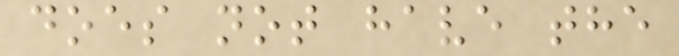does not have the
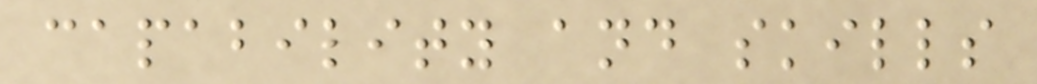capability and skills
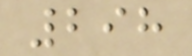298
